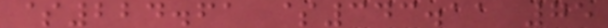$224.61 $343.11 75
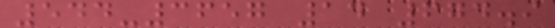544-3657 14 674.9
